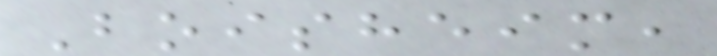Boisheim,
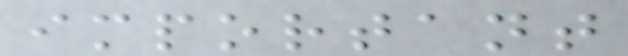important
